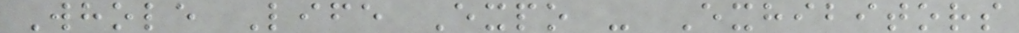Whole Life Expo - Exhibitors
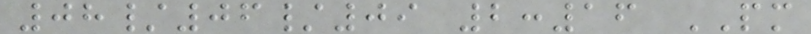08/06/09 2:16 PM
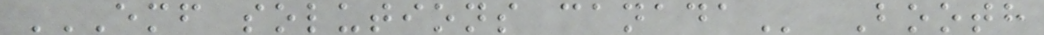EMF SOLUTIONS CANADA Booth
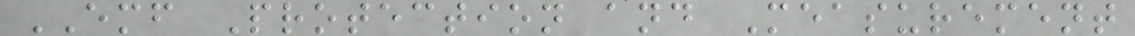EMF Protection and Measurement
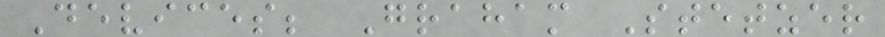Devices; Graham Stetzer
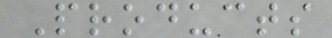Products
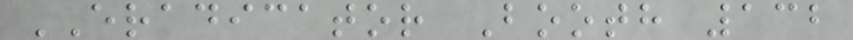ERADICATOR Booth 132
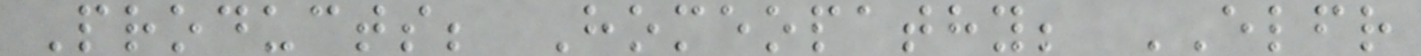Products; Homeopathy; ELFR
